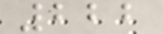222
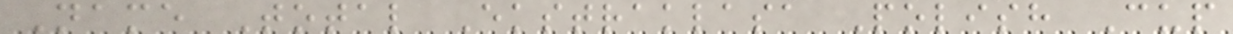Name Total Ekstraklasa Polish Cup
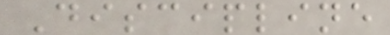Discipline
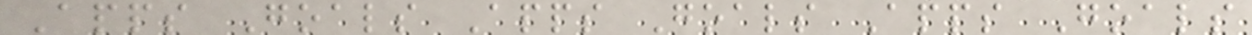Apps Goals Apps Goals Apps Goals
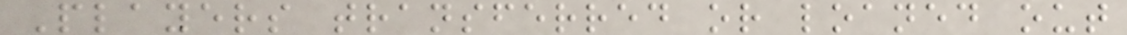Players transferred or loaned out
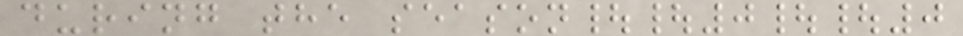during the season||0||0
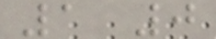1 0
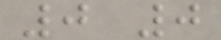0 0
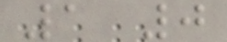1 0
